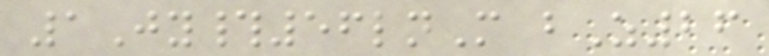1Jy#56lnM bZ26
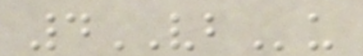4VBu
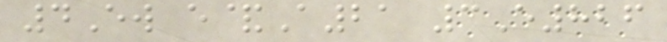4Ew e&A21 3E826
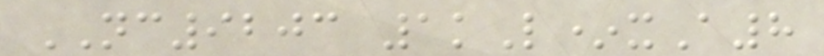NC9203 1kL*xA8
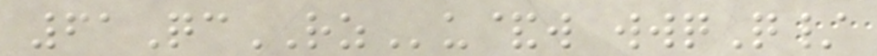61QcRZu&w wwqQ/
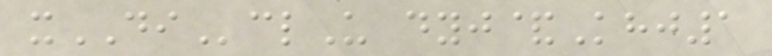xDIclU dyj&Khj1
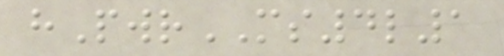hPwrMS4l1
